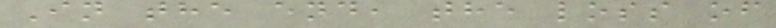In the end, the loss of
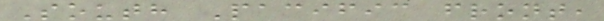South Pacific front,
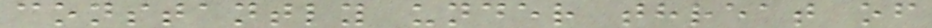constantly under threat of
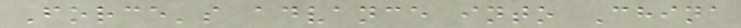Force's advance into China
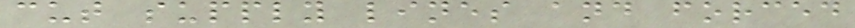cut supply lines and forced
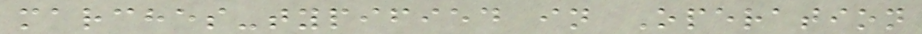marches-typified in Operation
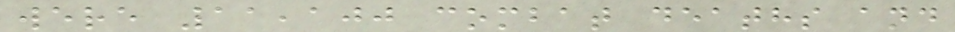were 11,100 combat deaths and
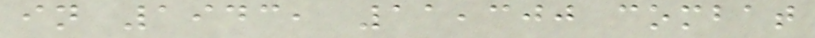in 1943, 11,300 combat
